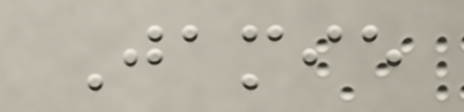Jamie
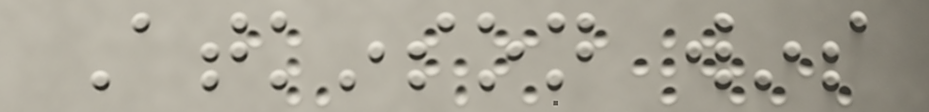Atkinson wins
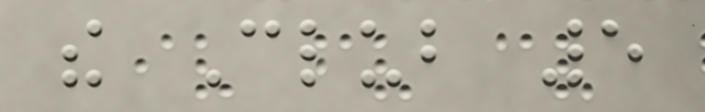the Club 5
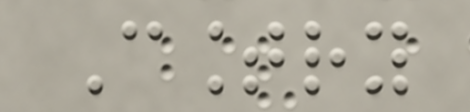Country
